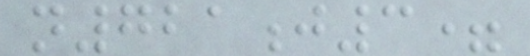n721j3=
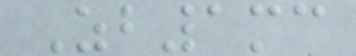Zb1mc
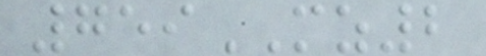759MZ2
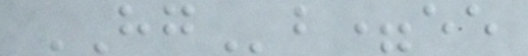HGb=ee
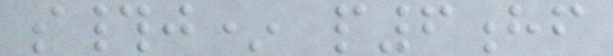s#j* p6hf
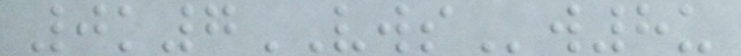0k7VWSw8u
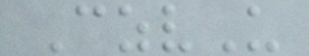CzvU
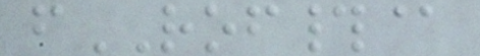fROF#@
